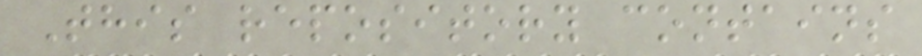This repository contains
